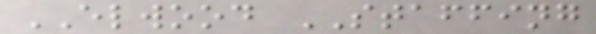ELWOOD STAFFING
